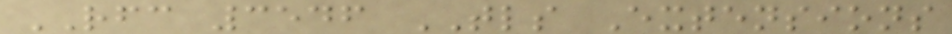RFC 3546 TLS Extensions
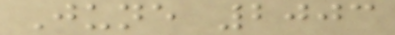June 2003
